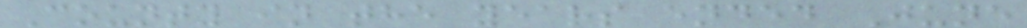County in the years ended June
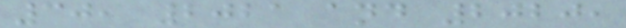30, 2021 and 2020,
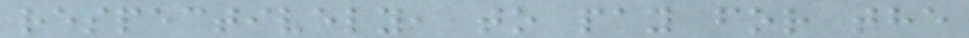respectively, to pay for the
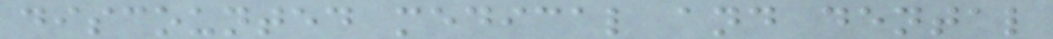discounted medical and dental
